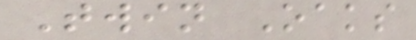Twin Oaks
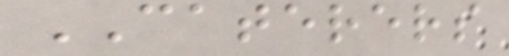CATERERS
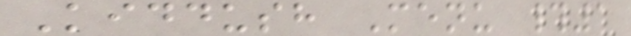Kiddush Menu #1
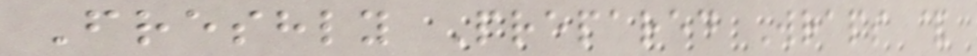Freshly Prepared Wraps &
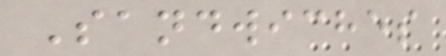Sandwiches
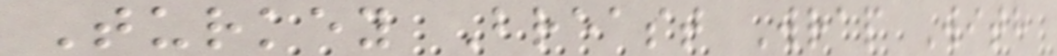Turkey Breast Wrap With
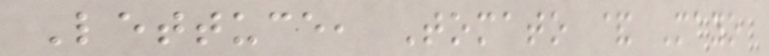Lettuce, Tomato & Mayo
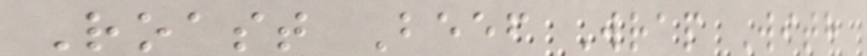Roast Beef Wrap With
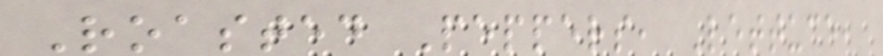Roasted Peppers, Lettuce,
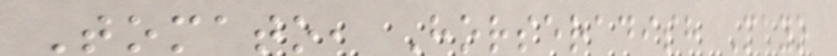Tomato, Horseradish Mayo
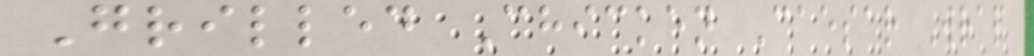Grilled Chicken Caesar Wrap
